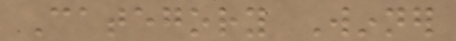Category Winner
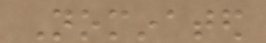Nominated
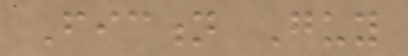Fiction Guy
